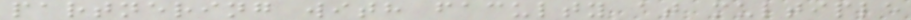partnering with faculty at multiple
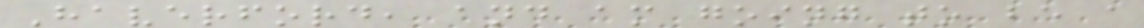Haverford, and am going to be a
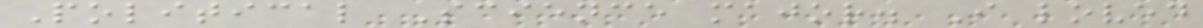Political Science major. I loved
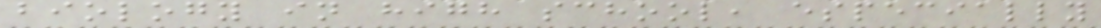biology in high school, especially
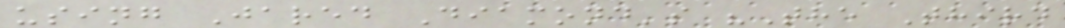using Jared Diamond's "The Third
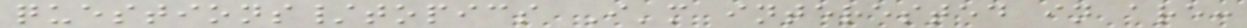questions/topics I'm interested in are:
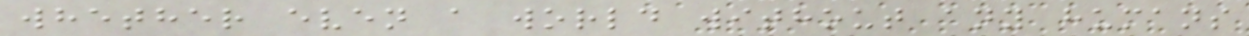whether even a world without any humans
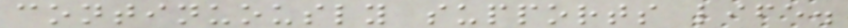continuously supports life.
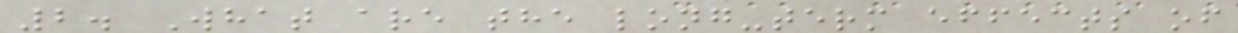2. What are the long-term effects of
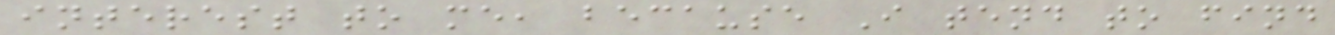interest to me, because I tend to find
